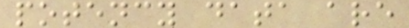potency data are
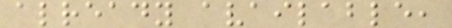already available,
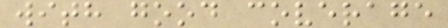with good coverage
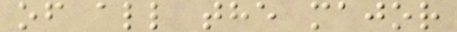of all the major
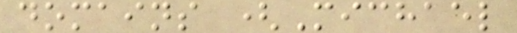domains (Michael
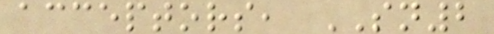acceptors, SN2
